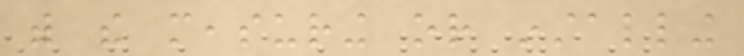with the measuring or installing
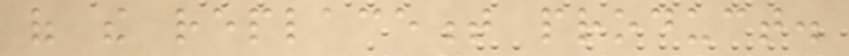of the replacement product.
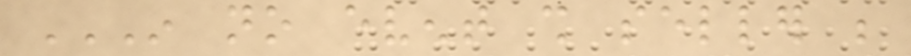IN NO EVENT SHALL SELLER BE
